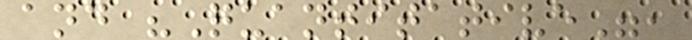and "Quantitative",
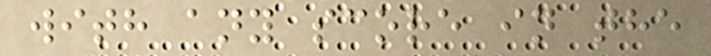with any score in the
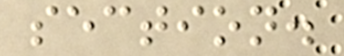section.
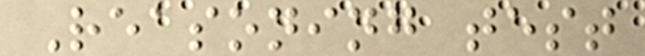Reasoning test
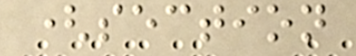(section
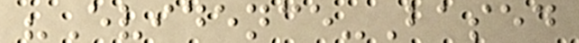"Evidence-Based
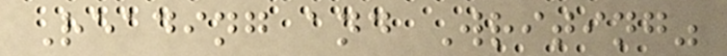Reading and Writing"
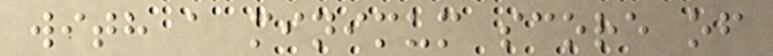with a minimum score of
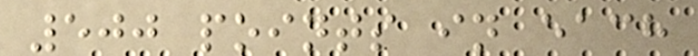500 points in each
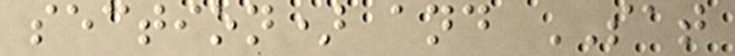section) and SAT
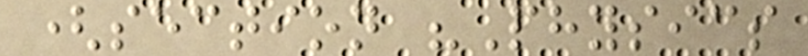(section "Physics
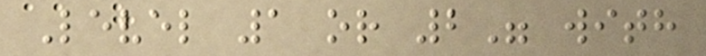Level 1 or 2" with
